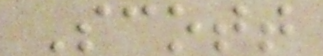Scott
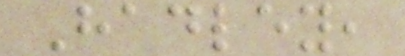Hadley,
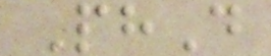PhD
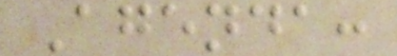Agenda:
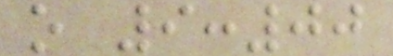o 9:00
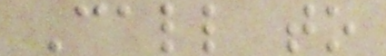Call to
